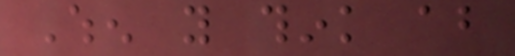When you think about
